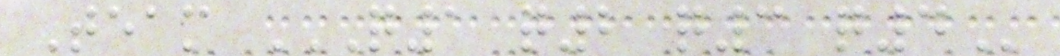Team Q1 Q2 Q3 Q4
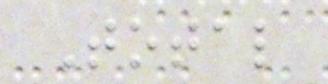Total
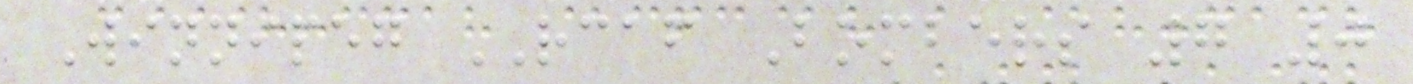Winnipeg RCAF Bombers 7 0
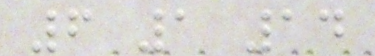6 1 14
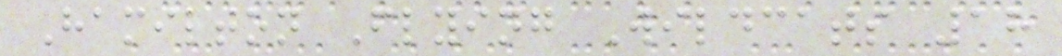Hamilton Flying Wildcats 18
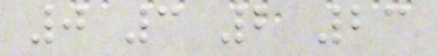0 3 2 23
